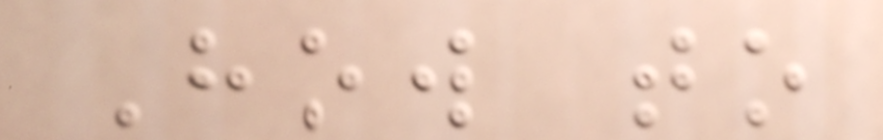How to
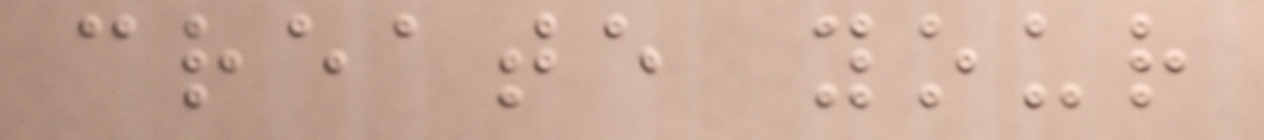create your
